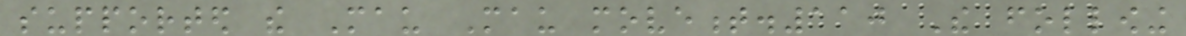supported the Mau Mau movement.110 The following
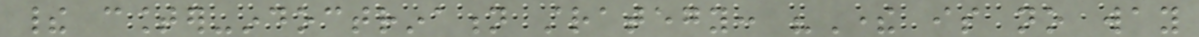their counter-indoctrination strategy: "There is no way
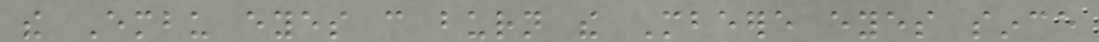the Embu eyes can burn the Mbeere eyes since
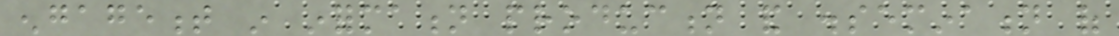engagement in information production and dissemination of
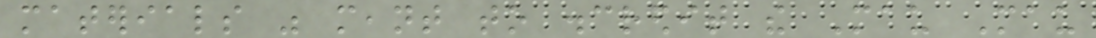materials was meant to discredit the Mau Mau
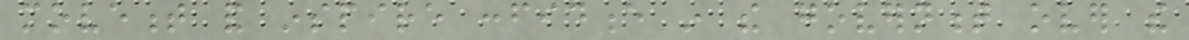movement and inspire confidence in the government over the
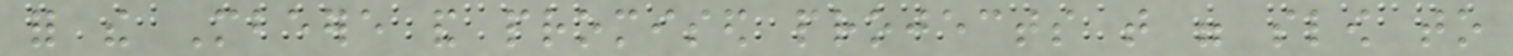for the Mbeere and promised projects that were slow to
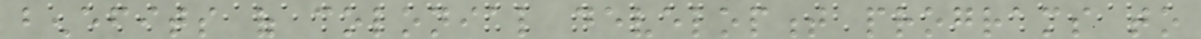benefits of colonial development programs to
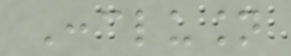Conclusion
